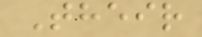Their
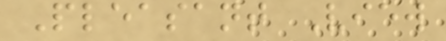Pleasant View
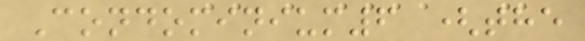Condominium6 (the
